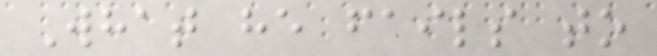What he fails to
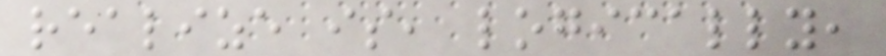realize is, logically,
